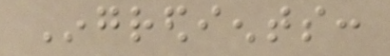Ingredients:
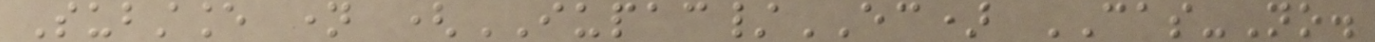Substance name (IUPAC/EC) CAS-No.
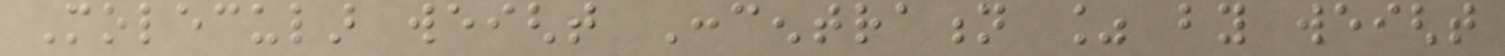Molecular weight Concentration % by weight
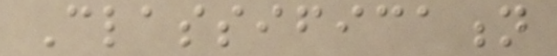Classification
